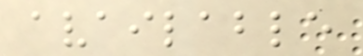available
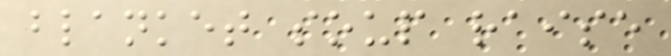blanket soup raise
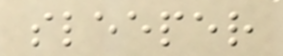sleeper
